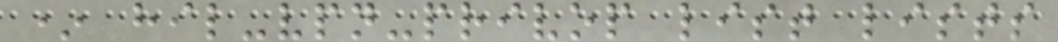* hil-vpn-privop list lists
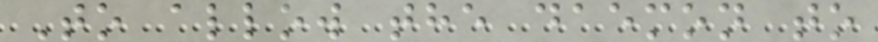To allow the daemon to
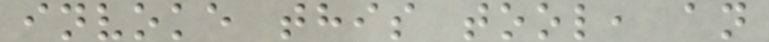invoke this tool, an
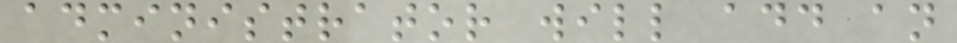administrator will add an
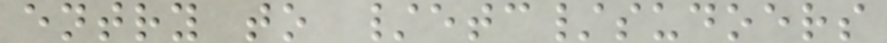entry to /etc/sudoers
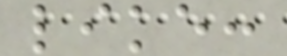like:
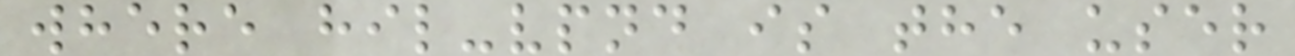where hil-vpnd is the user
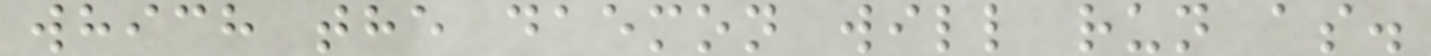which the daemon will run as.
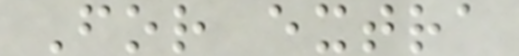For extra
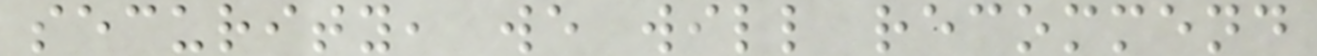security, we will recommend
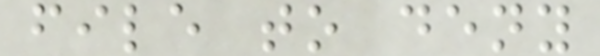file to deny
